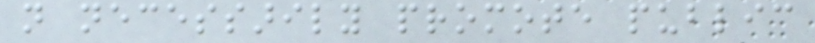not necessarily promote public
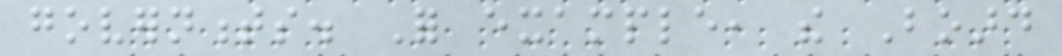governments. For example, the Board
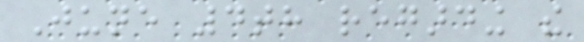June 4th regarding the
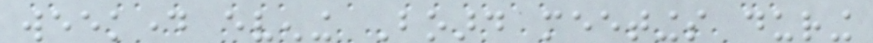weekday evening Board meetings during
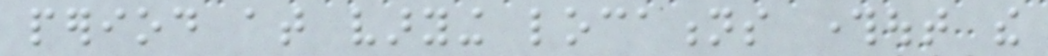period at varying locations throughout the
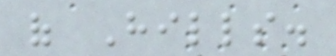of Hills.
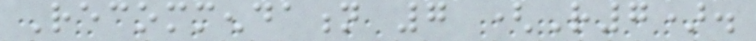Recommendation 7 (R7).
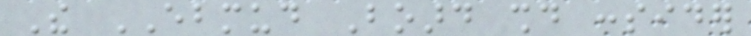The EBMUD Board should consider
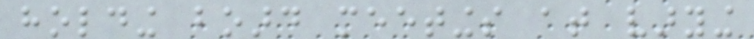holding board meetings at varying
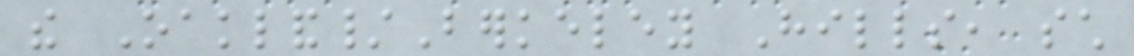the Oakland/Berkeley Hills, such
